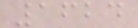1624
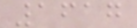1617
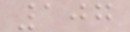107
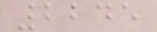2245
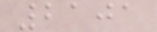2101
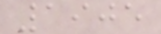1905
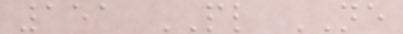151 PL NE
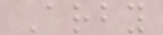Arby
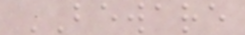BEWARE
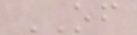OF
